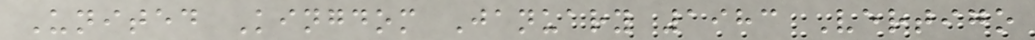United Kingdom January 1983 Vertigo
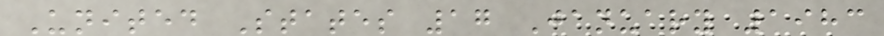United States 17 January 1983
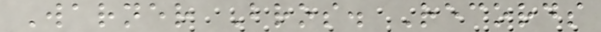Warner Bros. Records
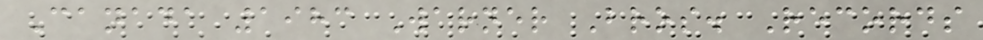Canada 1983 Warner Bros. Records
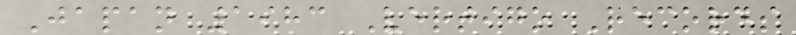Japan 1983 Vertigo Records
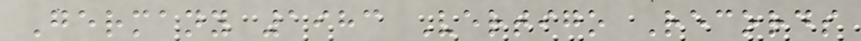Germany 1983 Vertigo Records
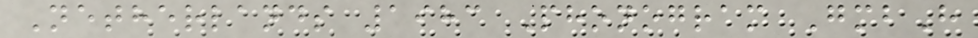Netherlands 1983 Phonogram GmbH
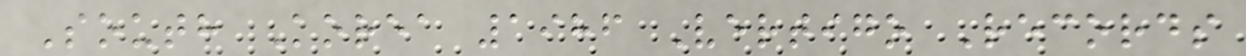South Korea 1986 Vertigo Records
